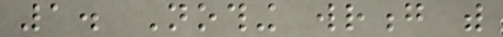1. Nothing wrong with
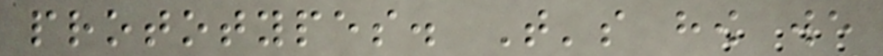prototypes. That's how we
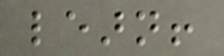learn!
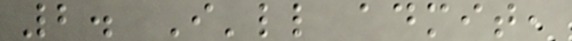2. I'll admit,
